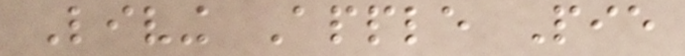Living Apple Pie
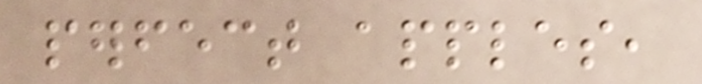perfect apples,
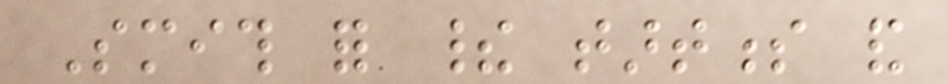Smith for their tartness and
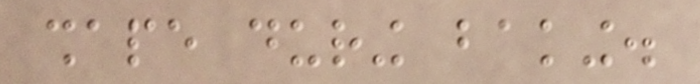shape during baking.
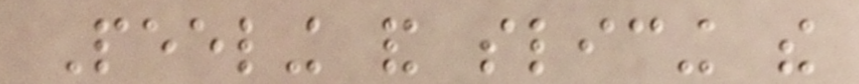Peeling and slicing the
